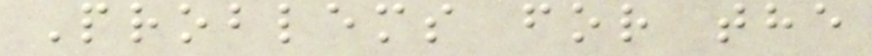Problems for the
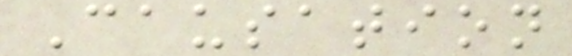Causation
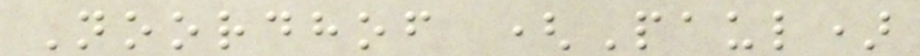Noordhof (Paul)
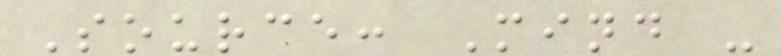Source: Mind -
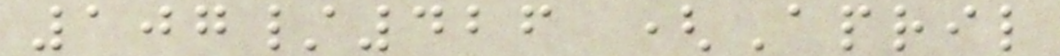107/426 (April
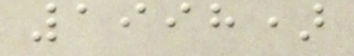1998)
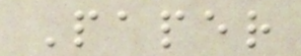Paper
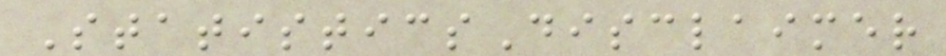StatisticsDisclaimer
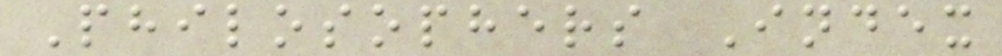Philosophers Index
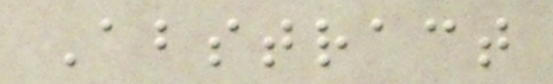Abstract
